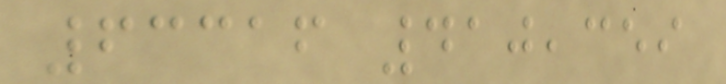63316 410,359
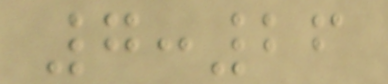7:26
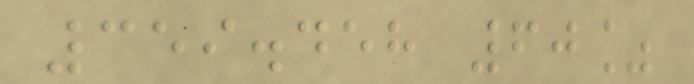359.458 60%
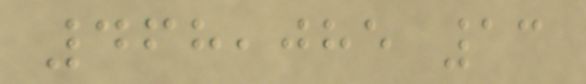468,085 13
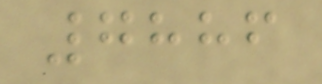7886
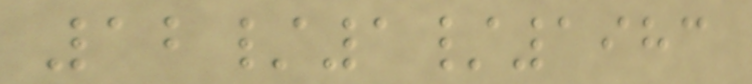12/1/1983
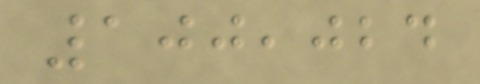100,024
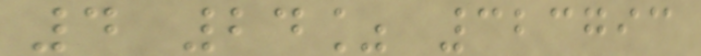4 24% 323793
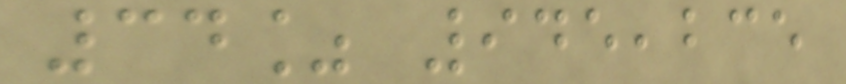34% 945,235
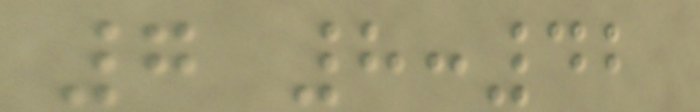7 8:42
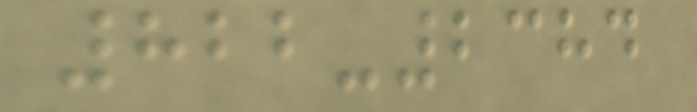822-2384
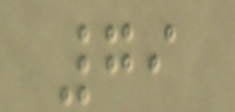79
